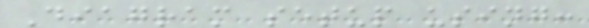Diagram setup using:
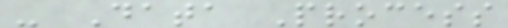- Data Process
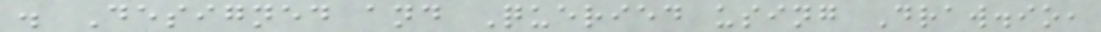. Designed and Queried using Draw.io,
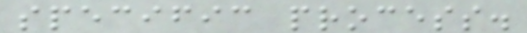specific process.
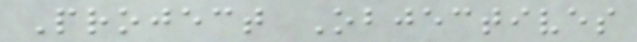Project Objectives
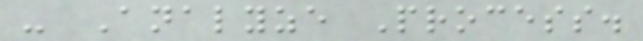- Analyze Process.
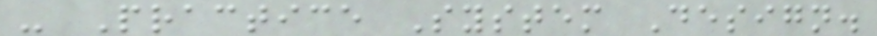- Practice System Design.
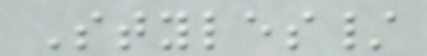Styles/
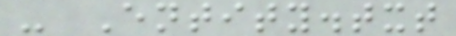- Entity.txt
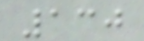130
